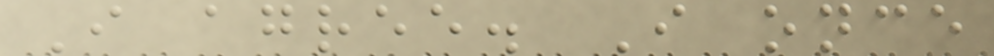I agree. I once
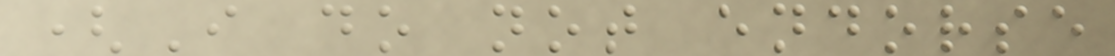(I do not endorse
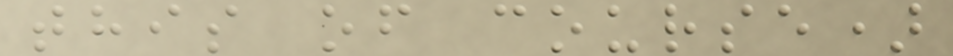this of course)
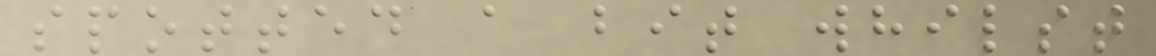spotted a bit whilst
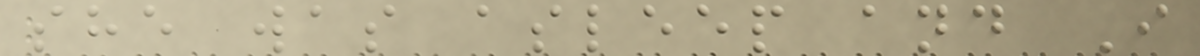she was asleep and I
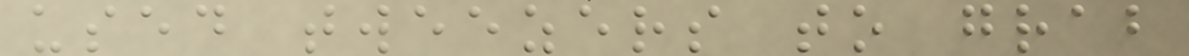used tweezers to grab
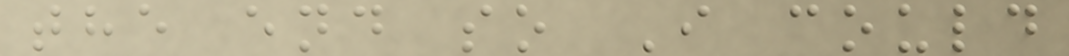the end so I could
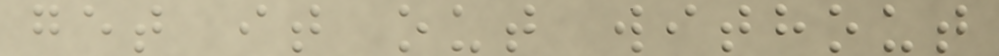get it out without
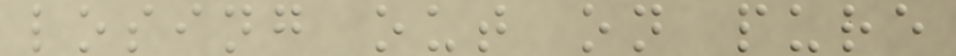losing out on pure
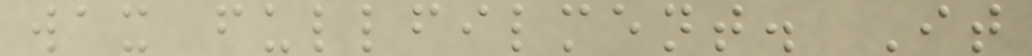wax fullfilment. It
